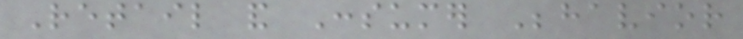Retail and Consumer Behavior
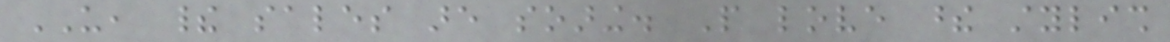US, their sales are soaring. People love these stylish
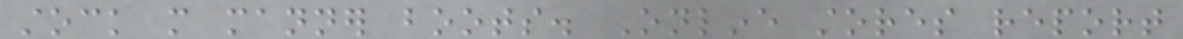stock more manner boots. Online stores report
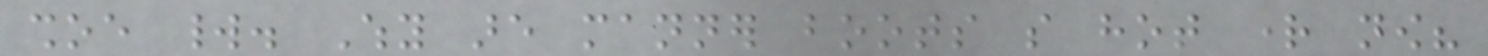shoe world. Why are manner boots so hot right now?
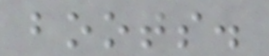boots.
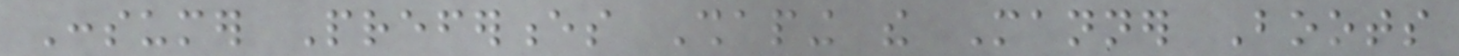Consumer Preferences Shaping the Manner Boots
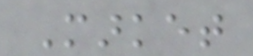Market
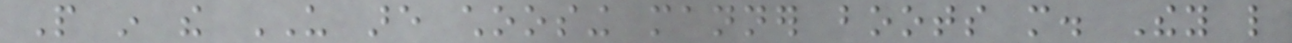People in the US are choosing manner boots more. They like
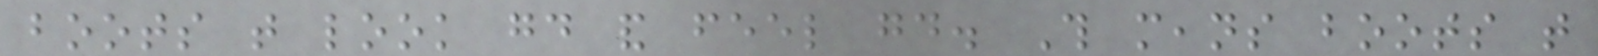boots that look good and feel good. This means boots that
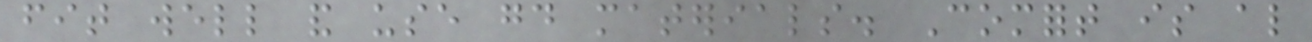fit well and use good materials. Comfort is also
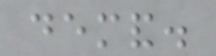demand.
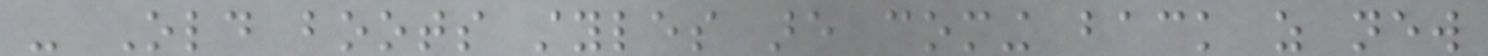- Old boots styles are coming back as new
